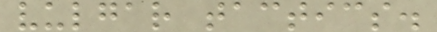vulgar tactics.
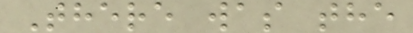There was the
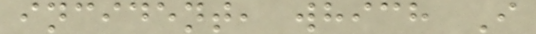incident, which I
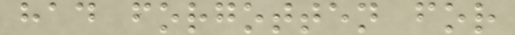had forgotten for
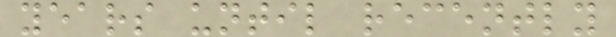years until recently
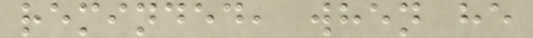reminded, when he
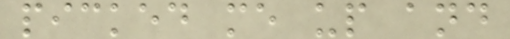picked me up and
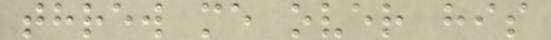threw me over his
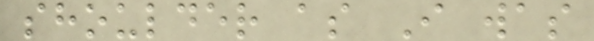shoulder as I was
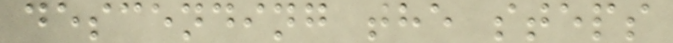descending the steps
